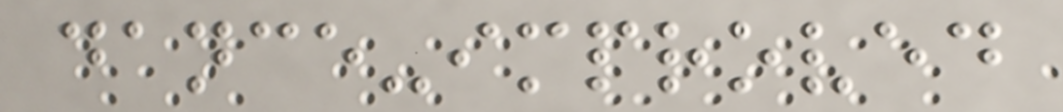dance-improved
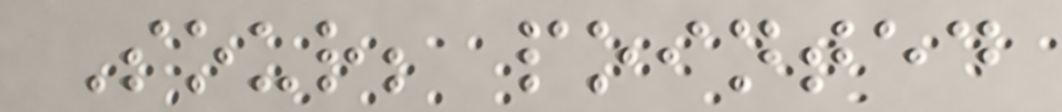Sour; pointed
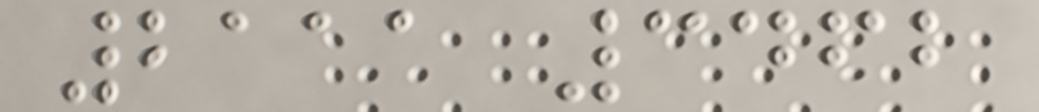2111 3462
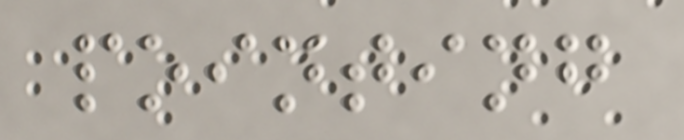pointing
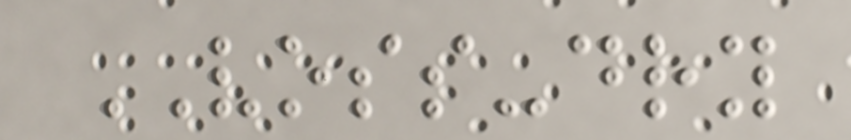VOSS-dry
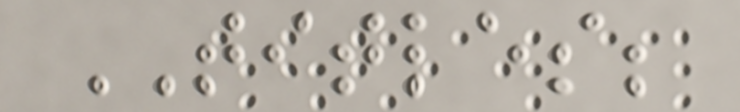TITLES;
